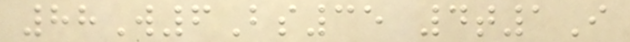88W6Bs35 4t1I
